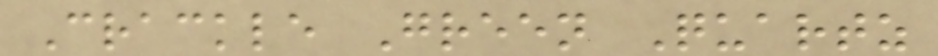Crackle Green Quartz
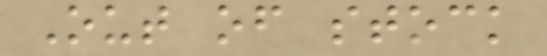Out of stock
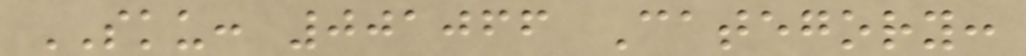SKU: 001066 Category:
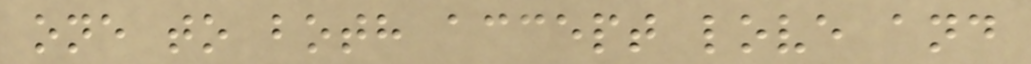one to both accept love and
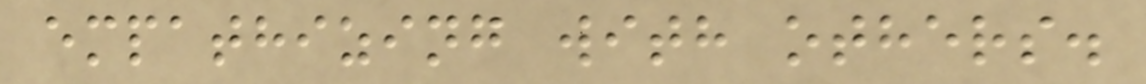empathizing with others.
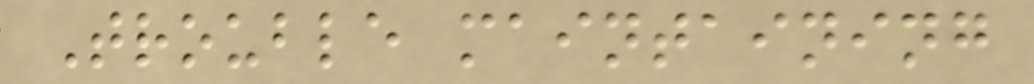Trouble maintaining
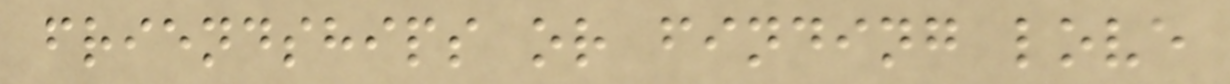friendships or finding love
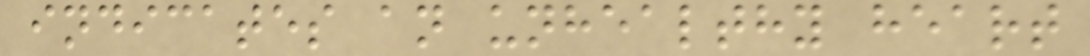indicates an unhealthy heart
